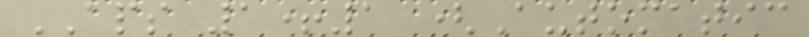APS 1+1 (Automatic
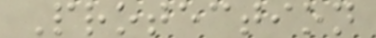Protection
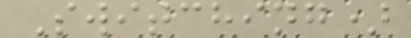Switching)
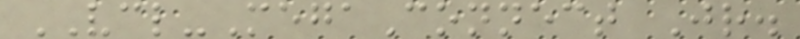VCL-MegaConnect Jr.
